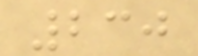230
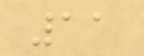11
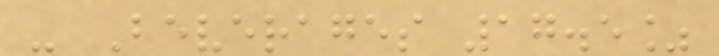- Beverages 17.5%
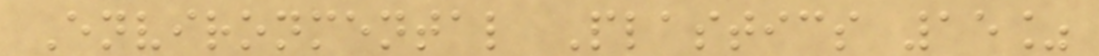Environmental Plastics 15%
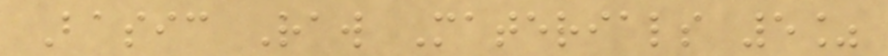Basic Raw Materials 5%
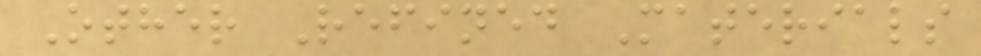Other Refined Materials
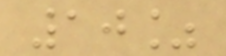10%
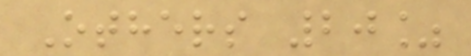Others 20%
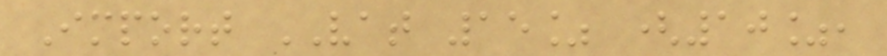Import VAT 15% (10%,
